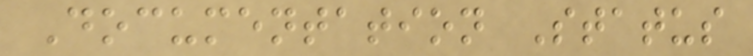Documentation Status
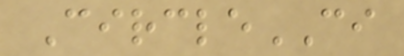CircleCI
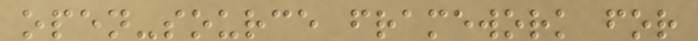open-source framework for
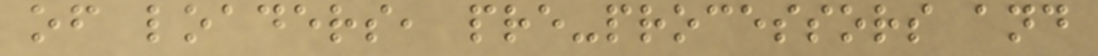of loaders, pre-processors and
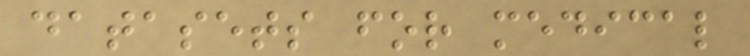datasets for medical
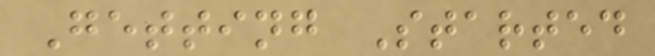Getting Started
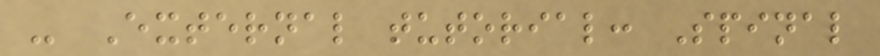- External tutorial: Spinal
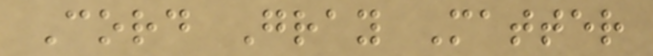Cord Gray Matter
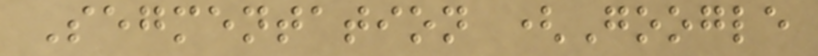Segmentation (Google
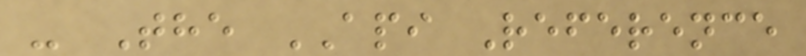- The API Reference
